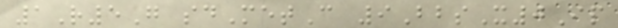1R5G sdMetC 9BbsX0Ip
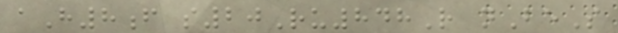aH8f s20Ru848R nBeS
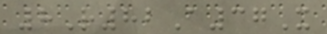8R82A37X
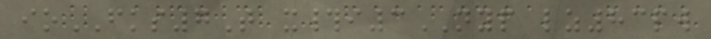ioFKS7T x#i3NYP lz83pw
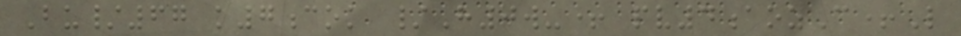Bu/67 k7cok /H0w-+ pv4aozC+L
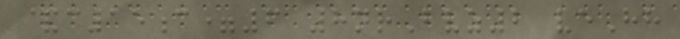&c15c=6 8nrBvz2 veHh
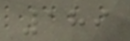189
